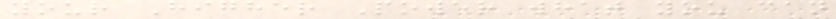your Higher Power what you can
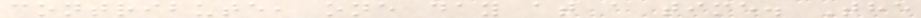contribute, one day at a time. The
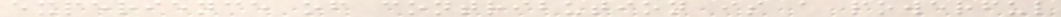experience of contribution is a powerful
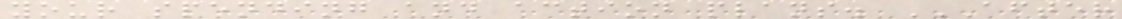your spending and action plans. AFTER
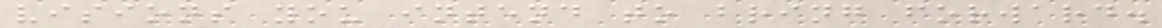visions you intend to bring forward.
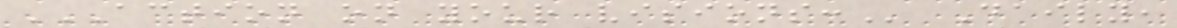ACTION ON YOUR VISIONS: Daily,
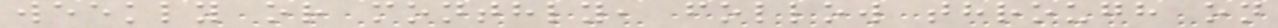weekly or monthly, follow through on
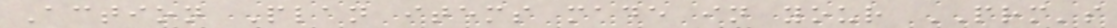Action Plan items made in your PRM's
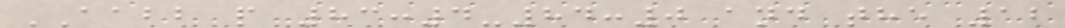AABB p 83:4-84:0 and the 12
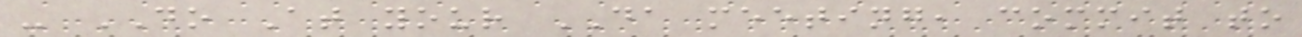- DO At your DA meeting, commit to
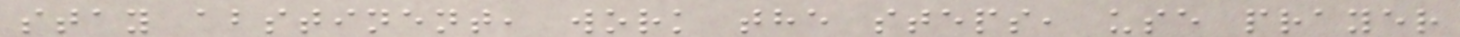stay abstinent, work the steps, use prayer
